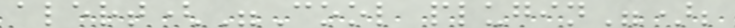alert("Cool plugin");
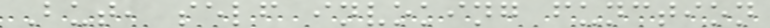But, self invoking function
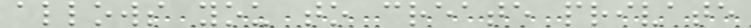allows you to create private
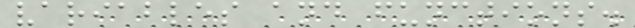variables and functions.
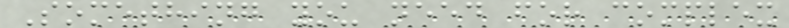Something you need for complex
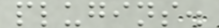plugins.
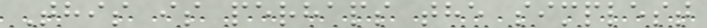This is perhaps the simplest
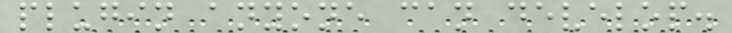plugin anyone can develop.
